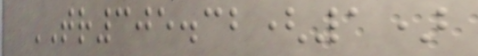TR305.32(1)
